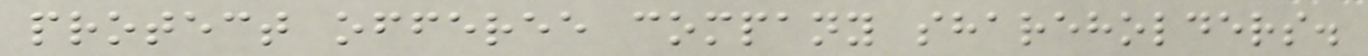protect offeree company shareholders.
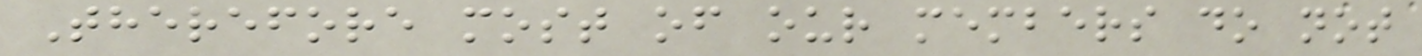Therefore most of our members do not
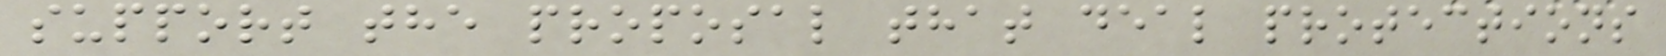support the proposal that deal protections
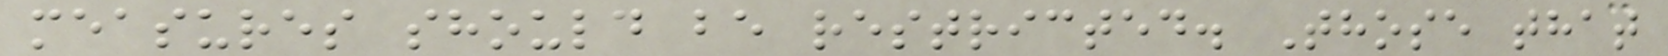measures should be restricted. Those that
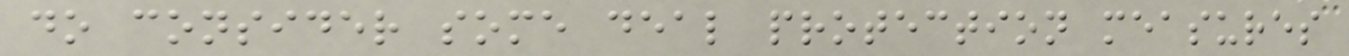do consider some deal protection measures
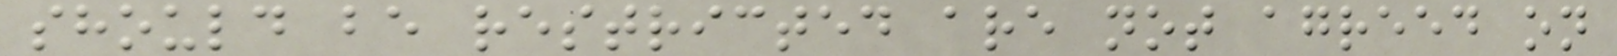should be restricted are not agreed on
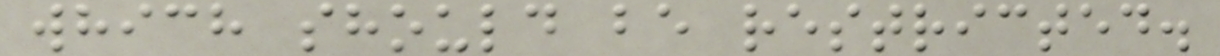which should be restricted.
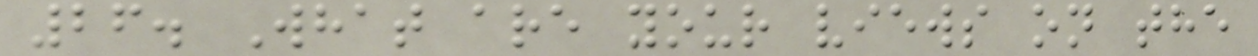26. What are your views on the
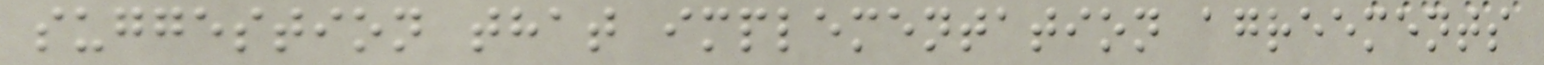suggestion that implementation agreements
